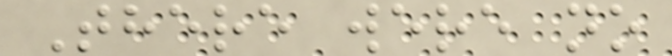There were no
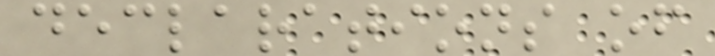declarations of
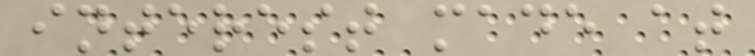interest made at
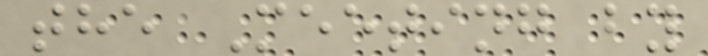the Meeting by
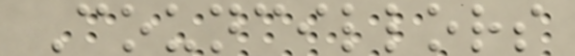Councillors
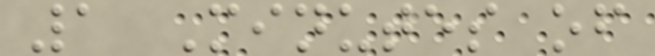1 Minutes of
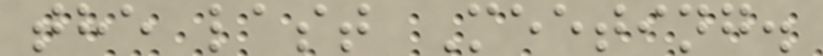the last Meeting.
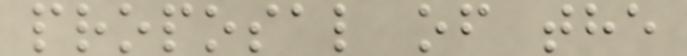proposal of the
